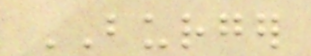BURGER
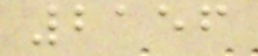2156
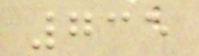735
